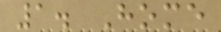1. Home
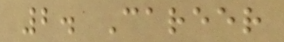2. Career
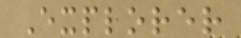Explorer
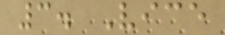3. Vice
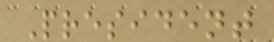President
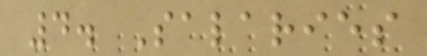4. Salaries
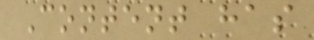Content has
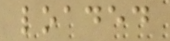loaded
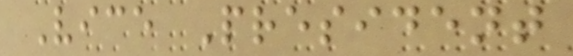Vice President
